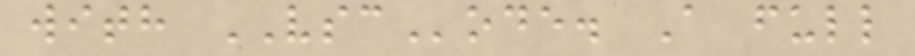with VSCode. A full
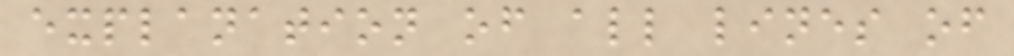explanation of all lines of
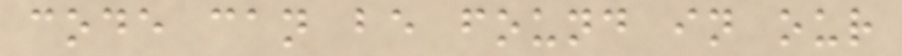code can be found in our
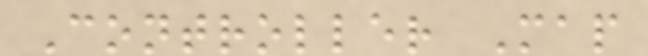Controller Map
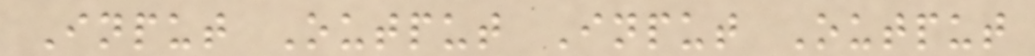Input Output Input Output
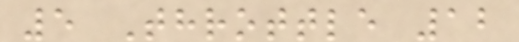5 Throttle 12
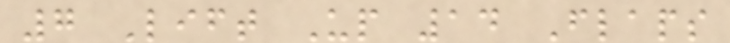7 Lift Up 14 Flaps
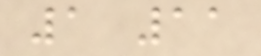1 11
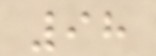98
